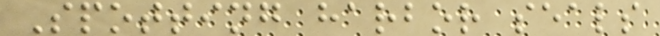Spotting harbor seals
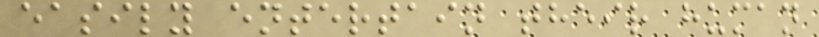easily entertain their human
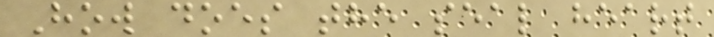How does the seal heart
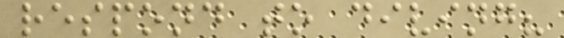respond to diving?
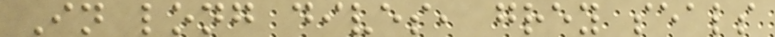In long dives, grey seals
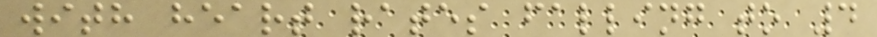with heart rates falling to 4
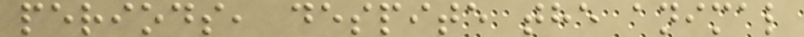periods, despite the animal
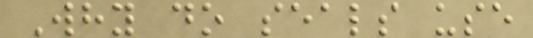Why do seals use
